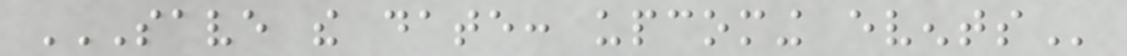SAVE THE DATE: UPCOMING EVENTS
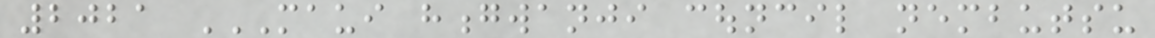2021 MAUI HONGWANJI COUNCIL NEMBUTSU
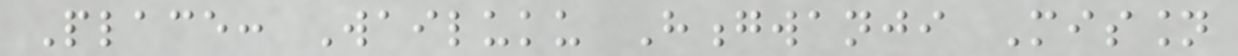Place: Wailuku Hongwanji Mission
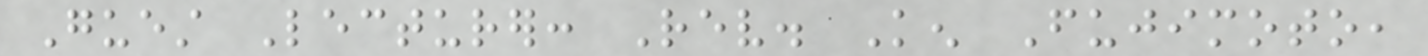Guest Lecturer: Rev. Ken Fujimoto,
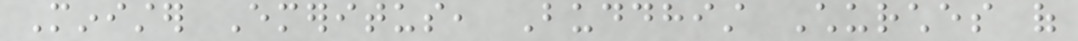Minister Emeritus, Buddhist Churches of
